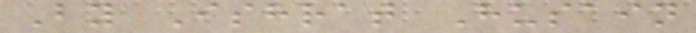By Ishrat Husain
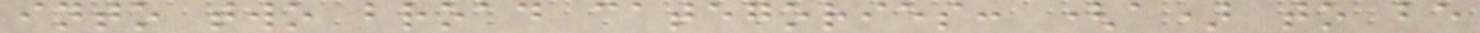into two broad categories: (a) to be
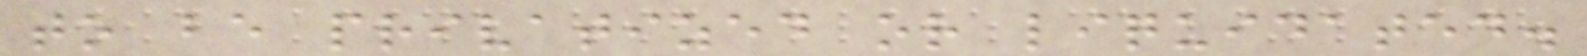to be privatized or liquidated.
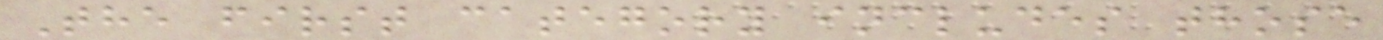The first category includes those
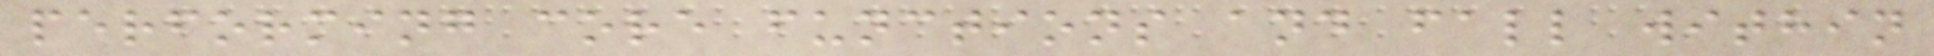performing core functions and fall within
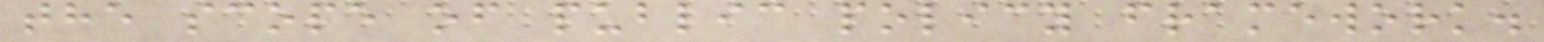the scope of public policy framework.
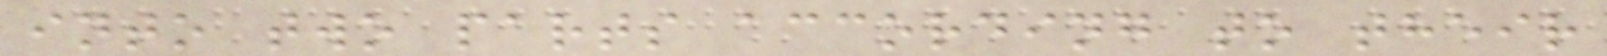into two parts according to their
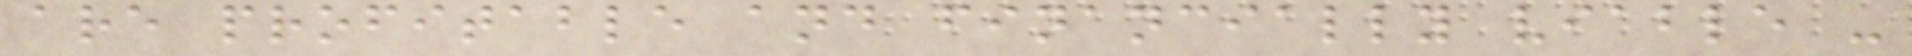are profitable and financially viable -
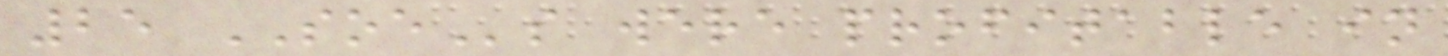25 SOEs were profitable in
